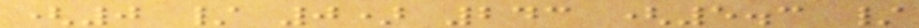(0 / 0) 243 (5.3 /
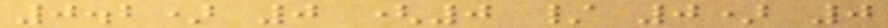0.2) 0 (0 / 0) 0
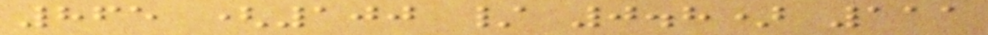865 (100 / 0.8) 111
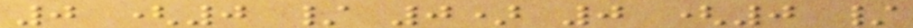0 (0 / 0) 0 (0 /
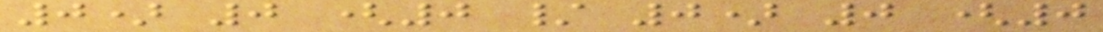0) 0 (0 / 0) 0 (0
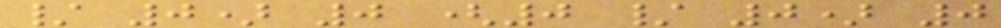/ 0) 0 (0 / 0) 0
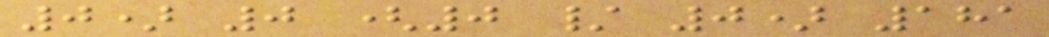0) 0 (0 / 0) 181
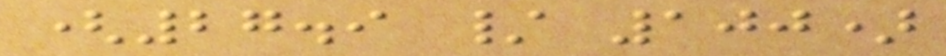(27.9 / 100)
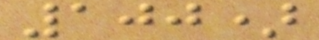100)
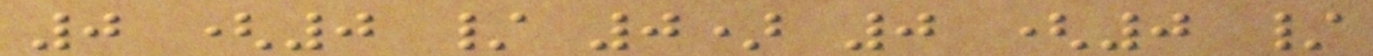0 (0 / 0) 0 (0 /
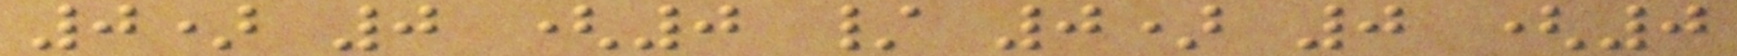0) 0 (0 / 0) 0 (0
